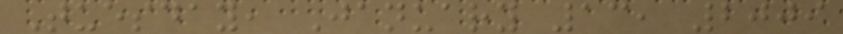Tuesday, January 13, 2009
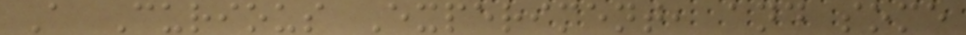A Curious Experiment, and some
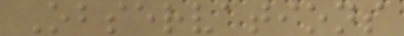Observations
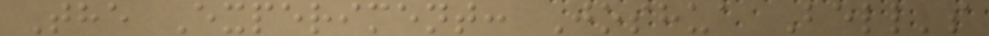The Experiment: Joshua Bell's
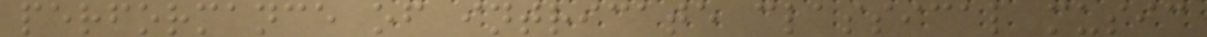performance of intricate classical music
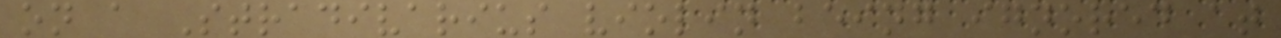on a Stradivarius violin being ignored at
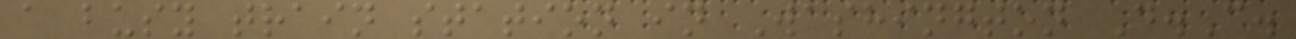a busy train station in Washington D.C.
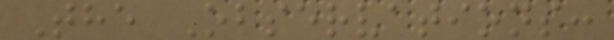The Observations:
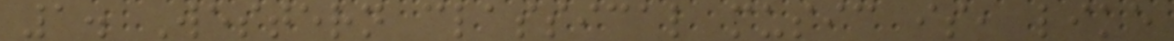1. Western classical music is, like
